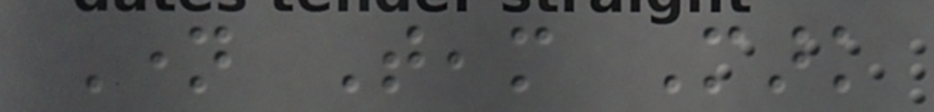Name Team Mark
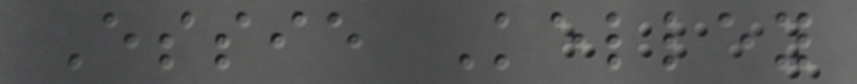Essie Kelley
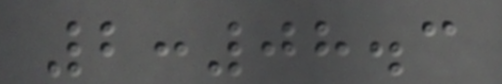2:08.3
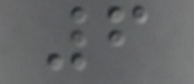6
